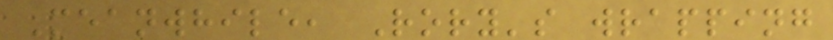Meanwhile, Rory's wrapping
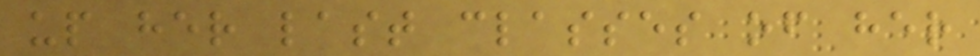up her last classes of her
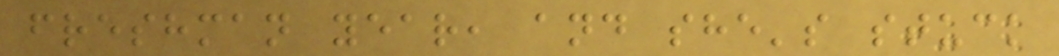freshman year, and she's stuck
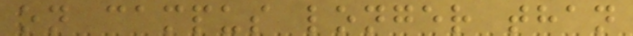on campus longer than
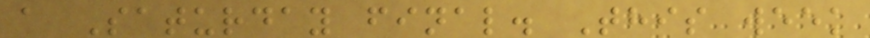a Saturday final. This week
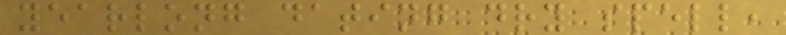yearlong dating dry spell,
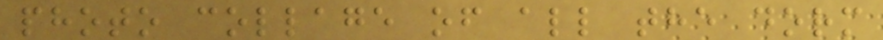photo collage of all the dorm
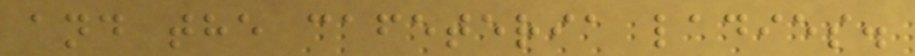and the cafeteria ladies.
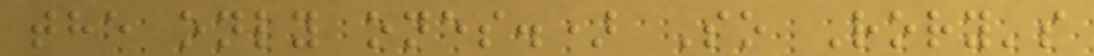the only ones.) So Rory's
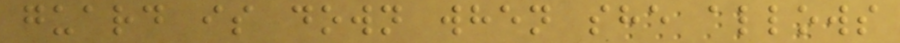guard is down when she allows
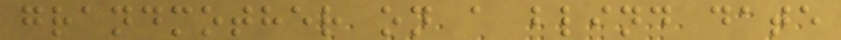grandmother on a blind date
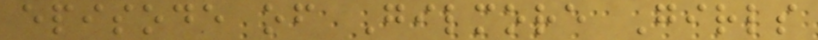episode of Gilmore Girls
